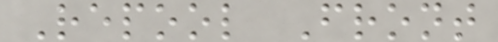Repool Front
